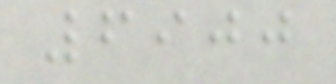6900
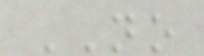NO
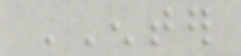ENTER
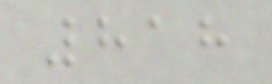818
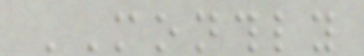MONTHLY
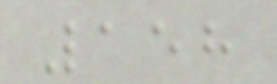158
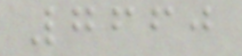7660
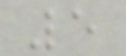5
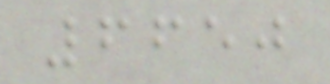6650
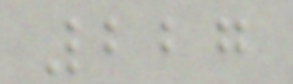227
